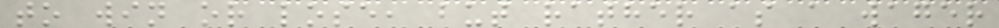to win or lose, but rather as a wager
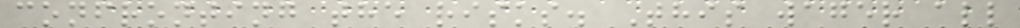confronting the risks. This wager all
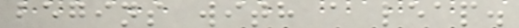begins with a leap.
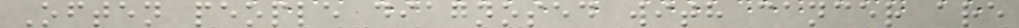Often people diagnosed with cancer are
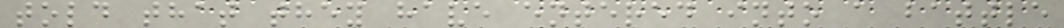told that they have entered into a battle
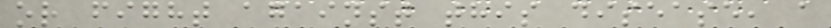or fight against this disease, a
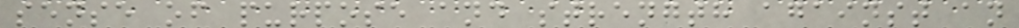sense of purpose and strength against an
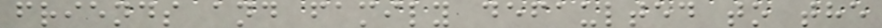friends and family defaulted to the
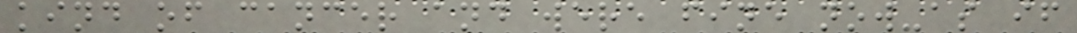kind of cancer and were fine now-as if
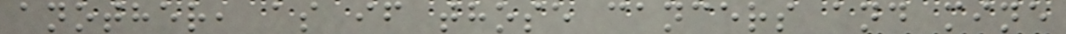another, as if those cancers and mine
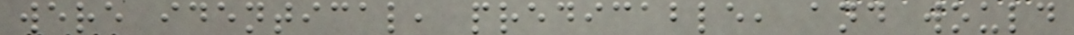were identical, predicable, and would
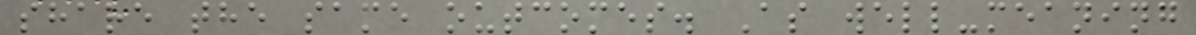share the same outcomes. As well-meaning
